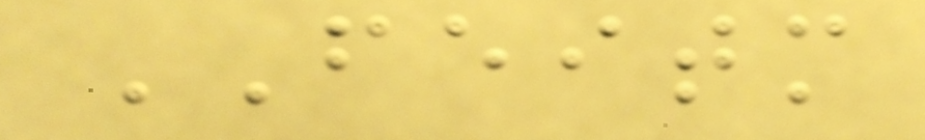FEITM
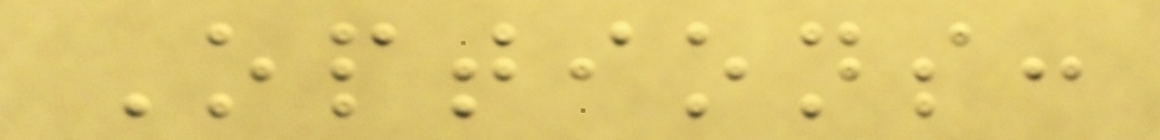Options:
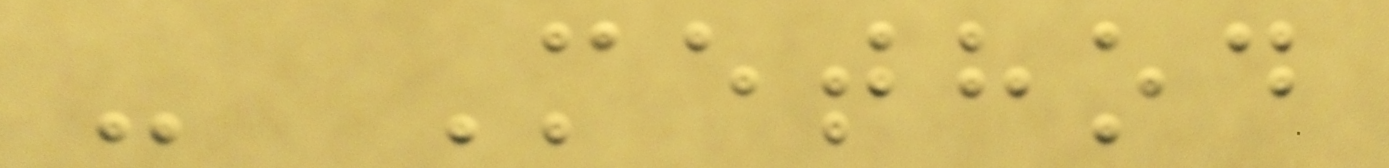- Method
